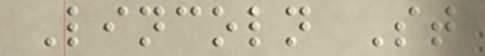Lincoln St
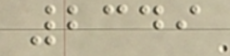2349
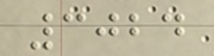3024
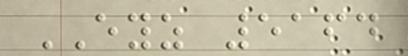EYZ 5164
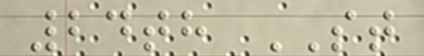24th ST
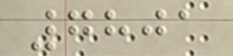7801
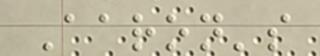Aaron's
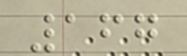167
